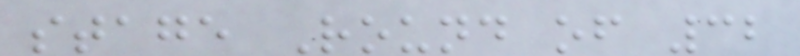stage Round of 32
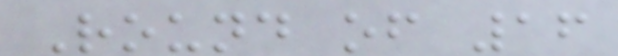Round of 16
